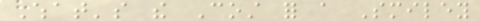What's the Cost for a Smiley
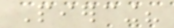Piercing?
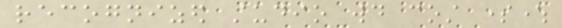recognized studio would cost somewhere
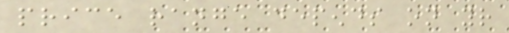price range depends on your
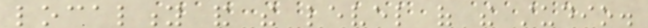locality and the level of the studio.
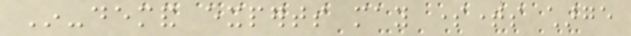In-demand experts may sometimes charge
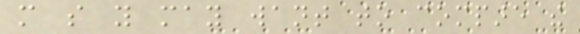more so you may want to compare the
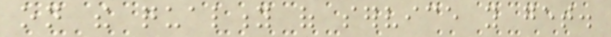on the quality of service you get.
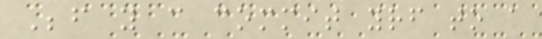Before you can commit yourself to a
